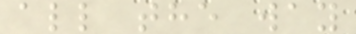all the way
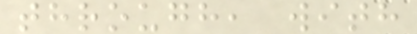through, with
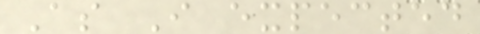As I expected
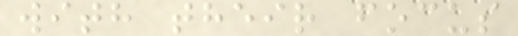with their focus
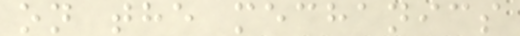on the mechanics
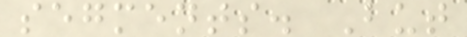segments. But
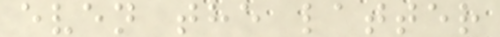even the latter
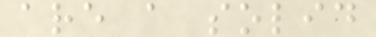are a solid
